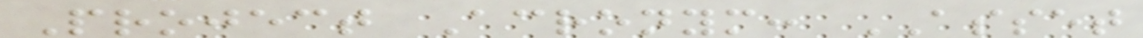Project Acronym: ASSET
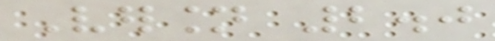Version 2.0
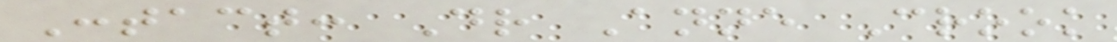Contact: Dr Anne Crook
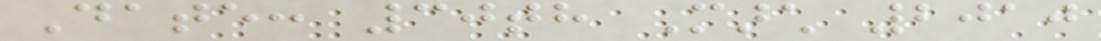Date: 30th March 2010
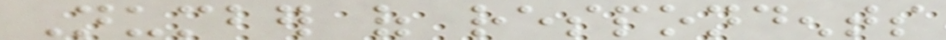Number of respondents
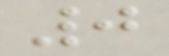0
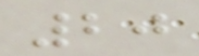20
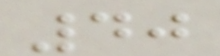40
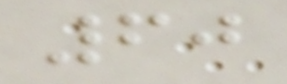60
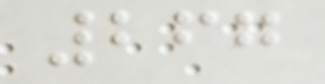267
